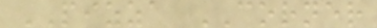PIZZA CORNER
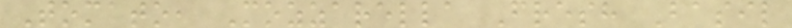Tomato, Mozzarella Fresh Basil
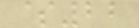$22
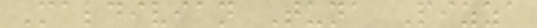Maldivian Tuna Pizza
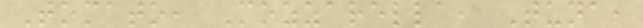Tomato, Mozzarella, Tuna,
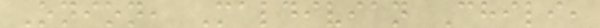Onion, Maldivian Chili,
